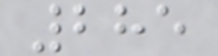285
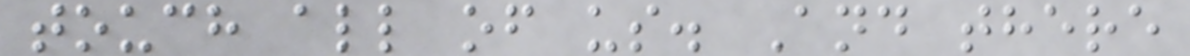touch all of us. And there
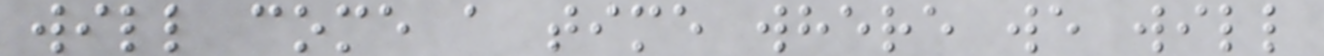will come a time where we will
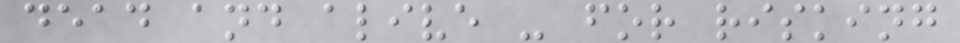dead and alive - for risking
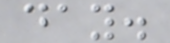day.
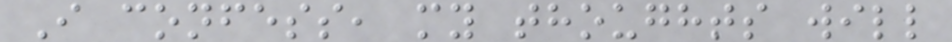I confess, my thoughts will
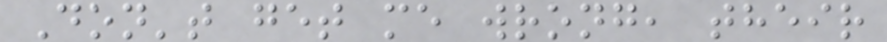Don't get me wrong, their
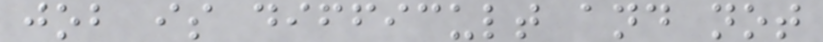job is difficult and not
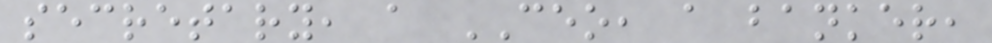secretary, a CEO, a banker,
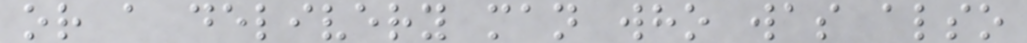or a delivery man who was also
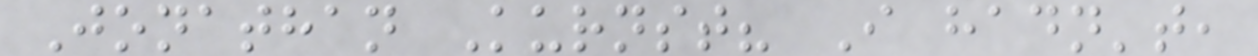Jonathan Kurnst? I hadn't,
